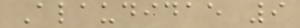Alaudidae 9
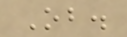Ob.
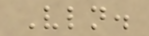Vln.
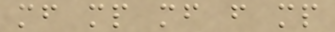mf mp mf f mp
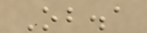Ob.a
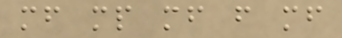mf mp mf f mf
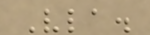Vla.
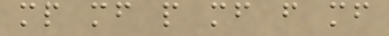mp mf p mf f mf
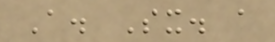A. Sx. a
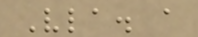Vla. a
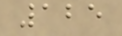125
